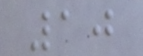10
